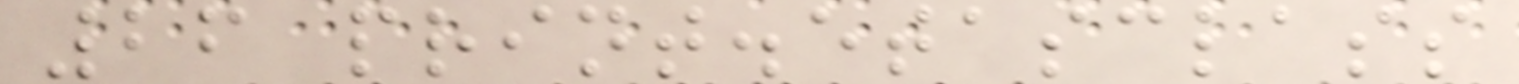26 print.etasclass
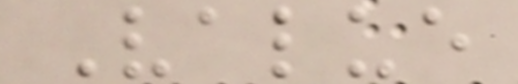Value
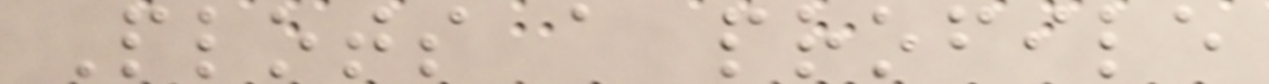Plots a profile
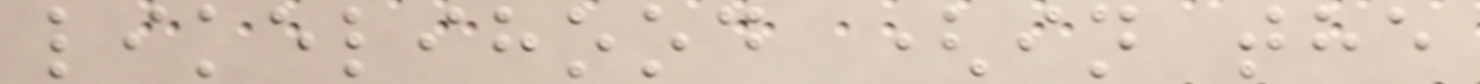likelihood (in the
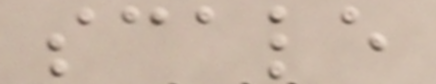scale
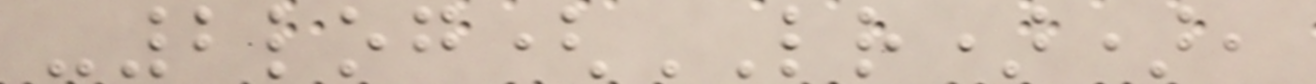-2log(LR)),
